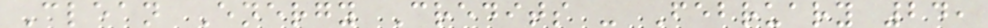Clean Energy Credits - February 24,
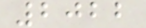2022
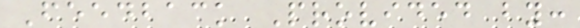Feedback Provided by:
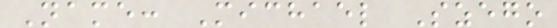Name: Michael Szego
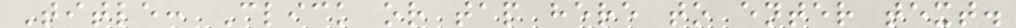Title: Click or tap here to enter text.
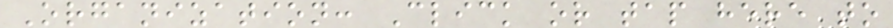Organization: Click or tap here to
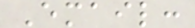Email:
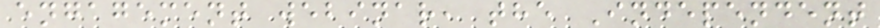engagement webinar, the Independent
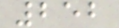252
